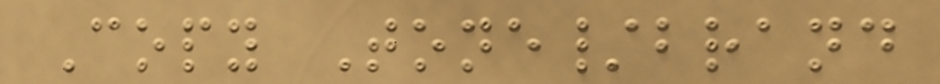Copy Tone/brand
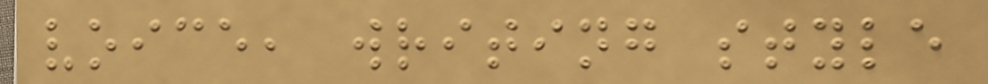voice, writing style
